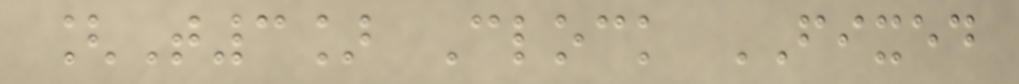[T3] Clock FIXED
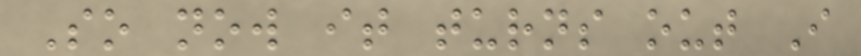So now it turns out I
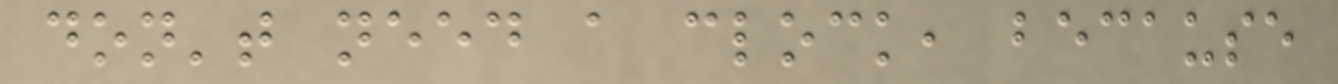don't need a clock, because
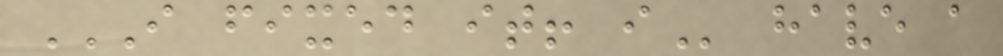I FIXED IT! I have a
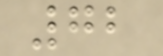72
